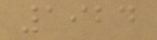1924
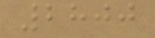2800
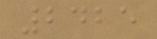2425
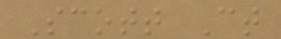Scott Ct
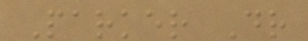Parker Dr
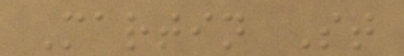Martin St
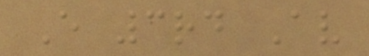E 3rd Av
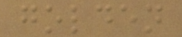golden
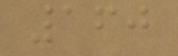160
